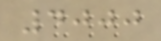4000
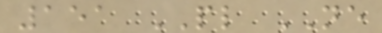151 PL NE
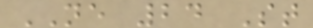NE 24 St
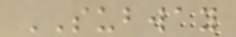SUBWAY
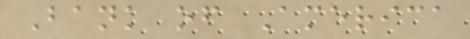Bank of America
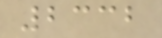2332
